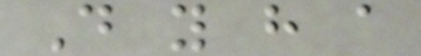Do you have a
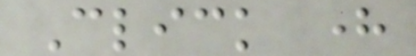Click here
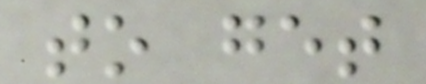to get
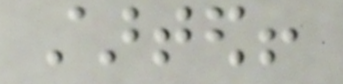started!
